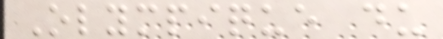Olympique du
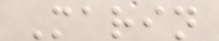Marin
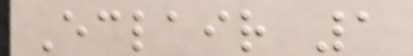Eclair 1
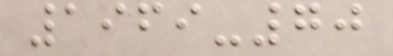1969-70
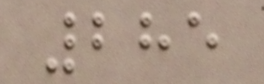285
